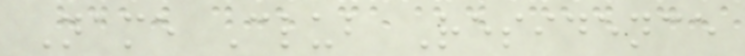Name Club Residence
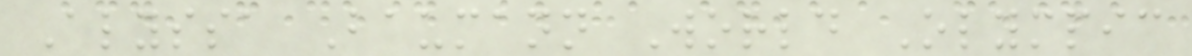Alyssa Baumann World Olympic
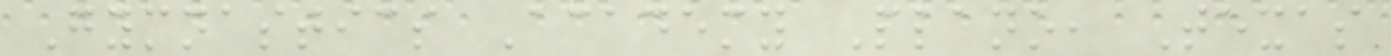Gymnastics Academy Plano, Texas
